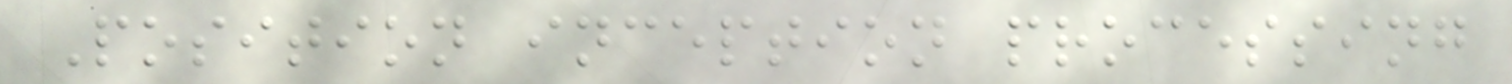Position inception processing
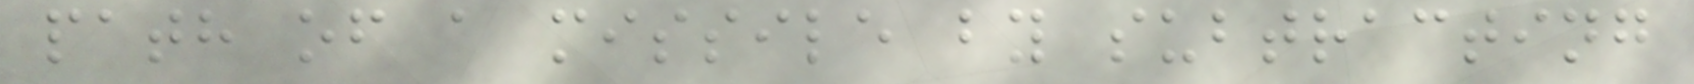path of a missile by subtracting
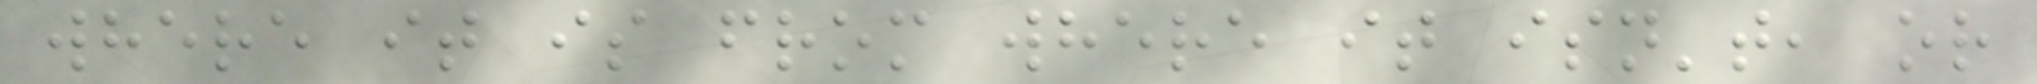where it is from where it isn't, or
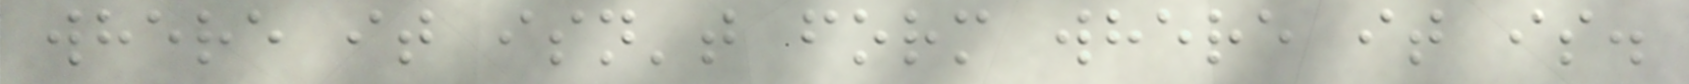where it isn't form where it is.
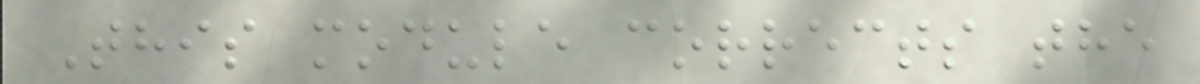This module corrects the
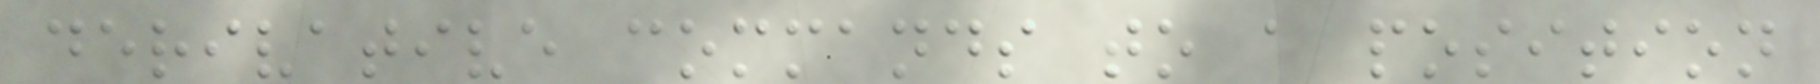derivative commands to a position
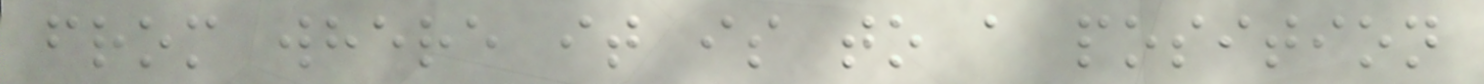from where it is to a position
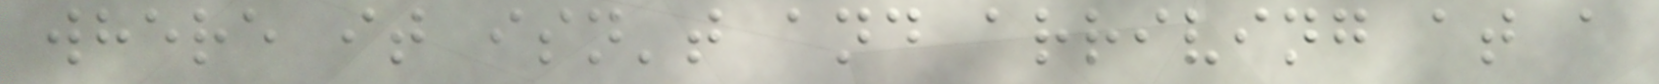where it isn't and arriving at a
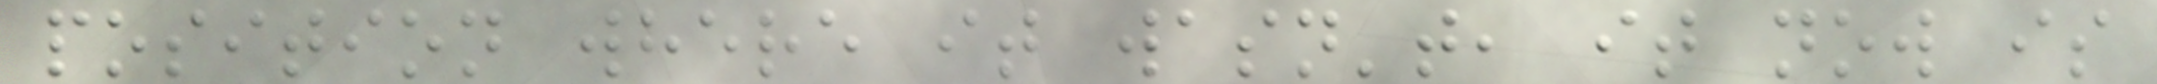position where it wasn't, it now is
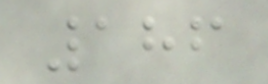186
